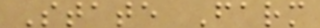State Farm
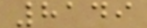8149
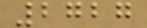2727
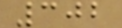302
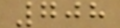708
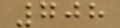708
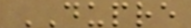DUPRE
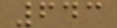643
